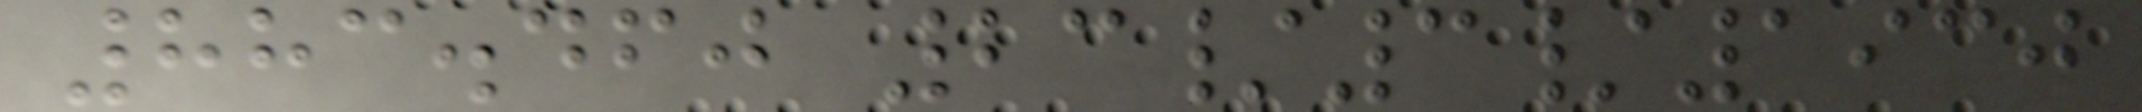883.460 23/3/1930
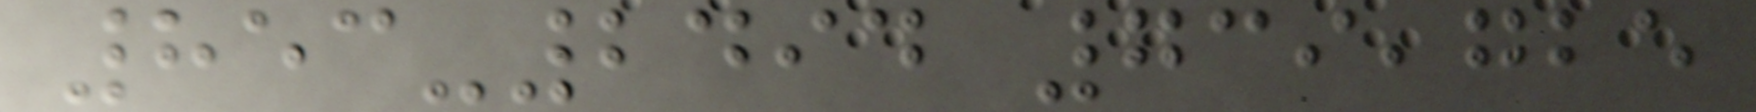853-2494 739,725
